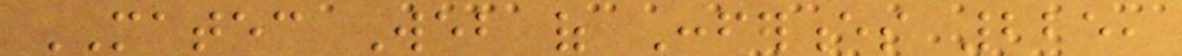MATEC Web of Conferences 225,
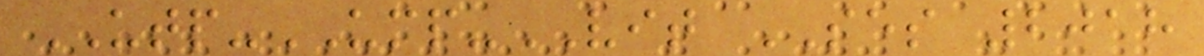UTP-UMP-VIT SES 2018
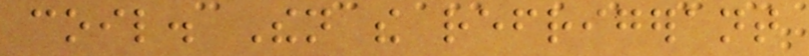coil. Then the refrigerant
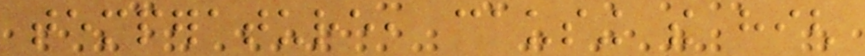temperature, causing the high
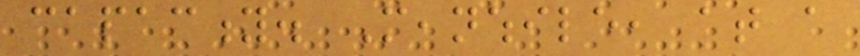capacity. Meanwhile, at a
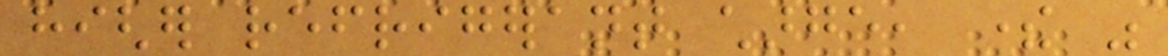higher refrigerant charge, there was
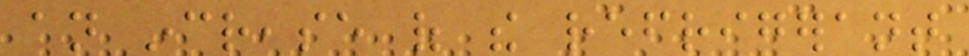an increase of the refrigerant
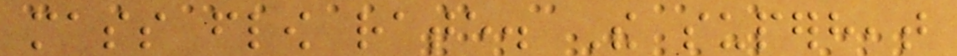mass flow rate. The superheat
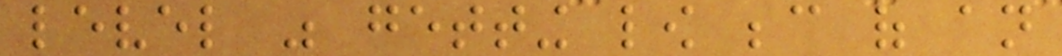level was getting low because of an
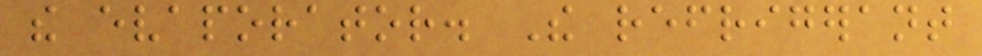the evaporator. The refrigerant
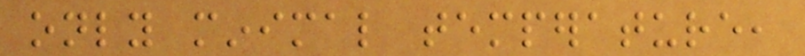only minimal temperature,
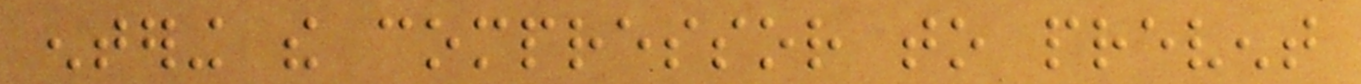entering the compressor to prevent
